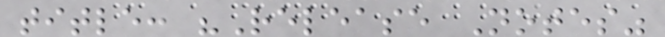title: "Release Notes"
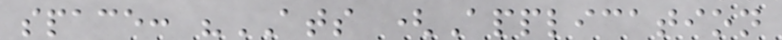space: "ATS (Application
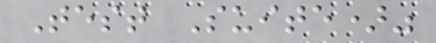Test Suite)"
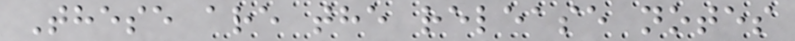These are the release notes
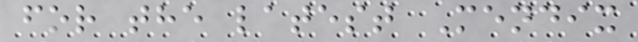for the latest Mendix
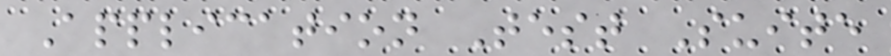Application Test Suite
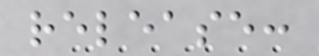release:
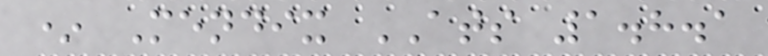* Mendix ATS 1.8.1
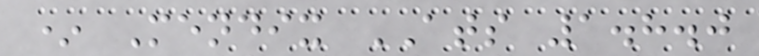* Mendix ATS 1.8.0
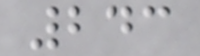243
